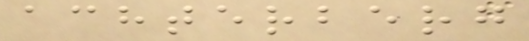achterberg
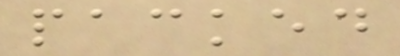packed
